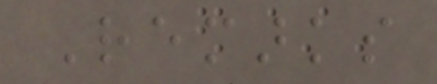Remarks
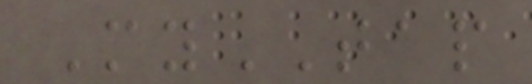MyTAP
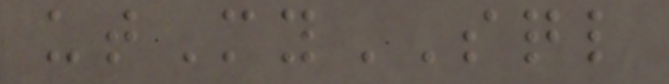utMySQL
